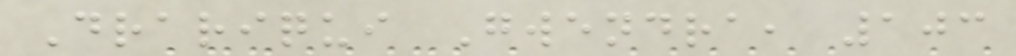Drariqui Gwendra, 103
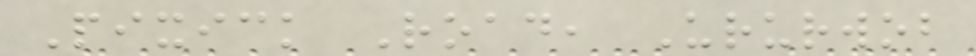Pixick Road, Ururwob
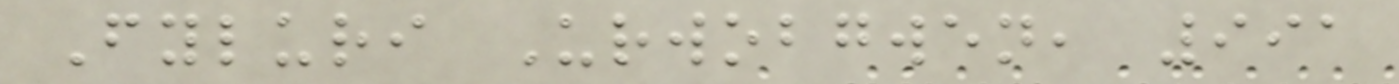Fyluri Urwobgwen, 991
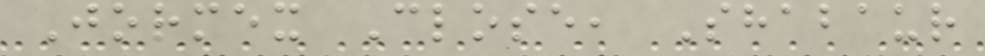Jormex Close, Shabaur
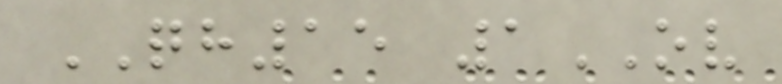QH15 1OV
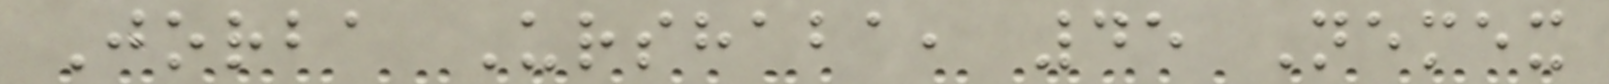Jorba Urshaba, 45 Nemex
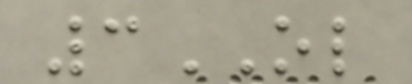3OL
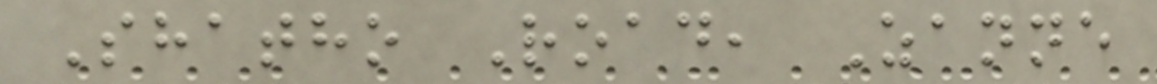Shatho Road, Zanne
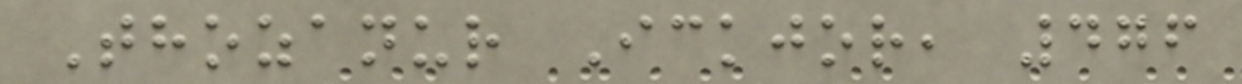Thozanur Ickjor, 476
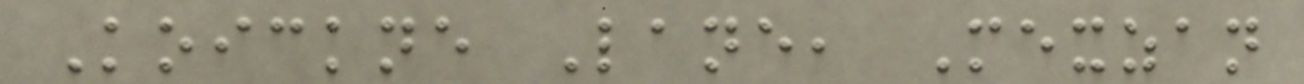Koickne Lane, Mexzan
